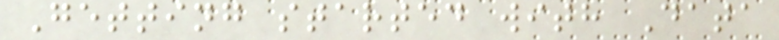Getting started with Data
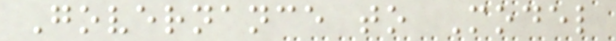Governance to Model
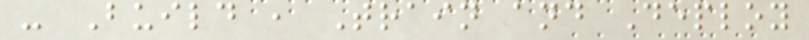- Build , Train and Deploy
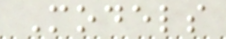Models
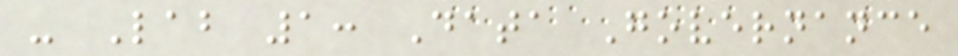- Lab 1: Data Governance
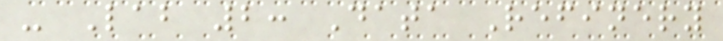- Lab 2: Data Refinery
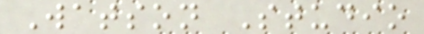Watson Studio
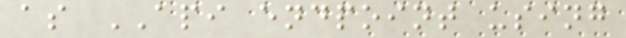as API endpoint using
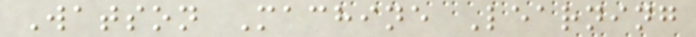Watson Machine Learning
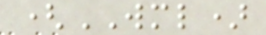(WML)
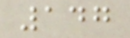147
